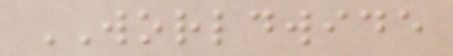WORLDWIDE
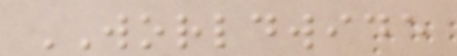WORLDWIDE
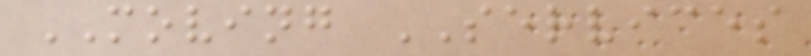MOVING SERVICES
